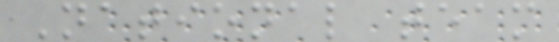National team
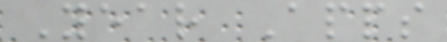Year Apps
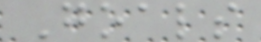Goals
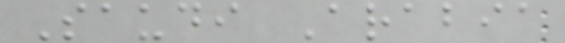Saudi Arabia
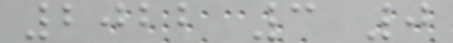2022 3 0
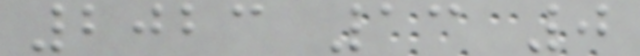2023 13 0
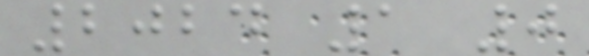2024 1 0
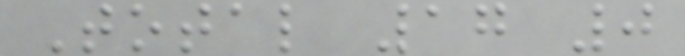Total 17 0
